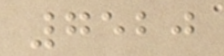7520
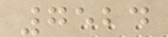7524
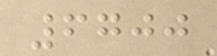6700
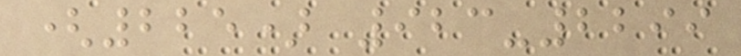(225) 923-2299
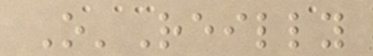O'Reilly
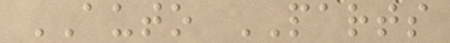AUTO PARTS
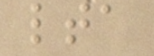lta
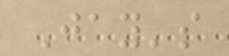Jay's
